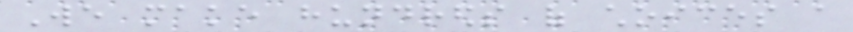We make hundreds of choices a
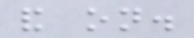and on.
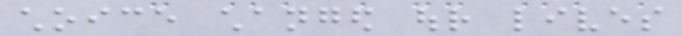choice changed our lives
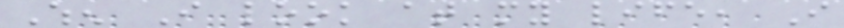When I look at my life, I
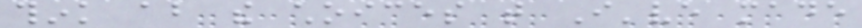think about the choices that I've made
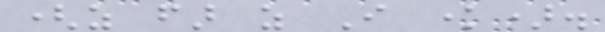(as far as I know).
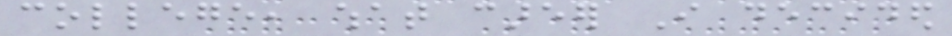college, what career I decided
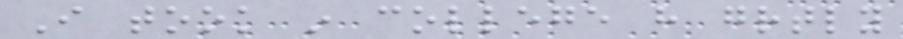I took in college have greatly
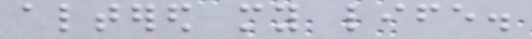altered my life.
